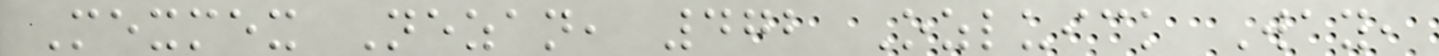Mexmex Nezan, 472 Ozluick Way,
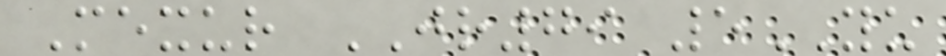Mexur JR79 5YU
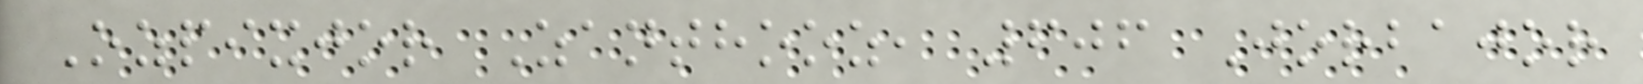Ozpixjor Zanthooz, 606 Jorbajor
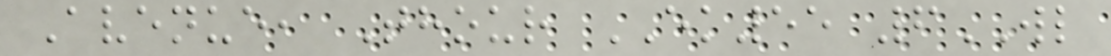Avenue, Thour EK55 6WL
